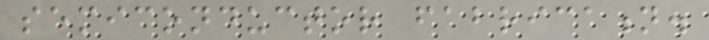semiconductor fabrication.
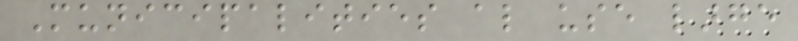Municipalities also use large
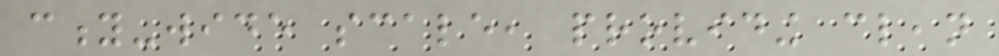city-wide scale, providing clean
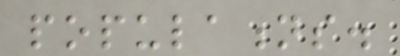populations.
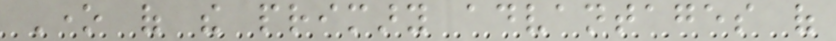One of the primary advantages of
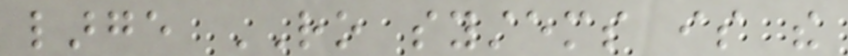large RO systems is the
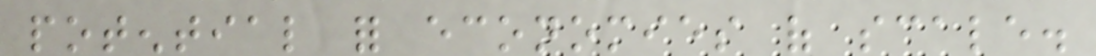potential for economies of scale.
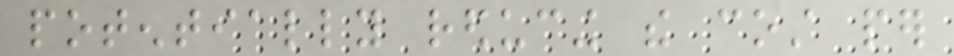potentially reducing the cost per
